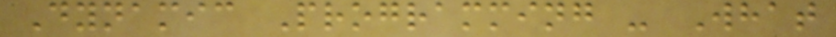Dynamic Programming - What
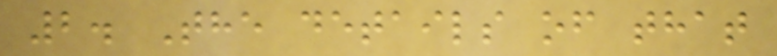2. The details of that
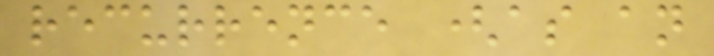recurrence (as an
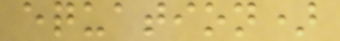equation)
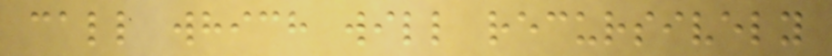call which will recursively
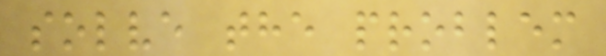solve the problem
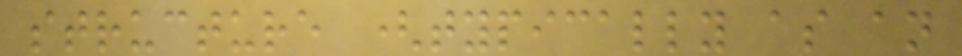structure (typically as an
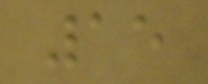15
